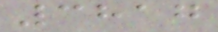3817
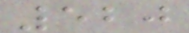520
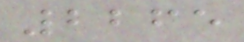2265
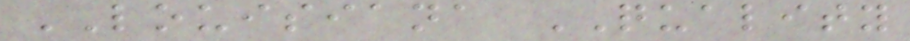LOUISIANA QUALITY
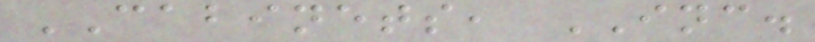CABINETS, INC.
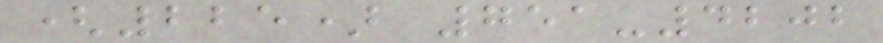(225) 751-4202
